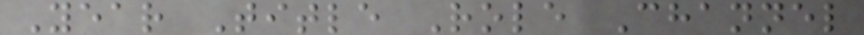Year Title Role Channel
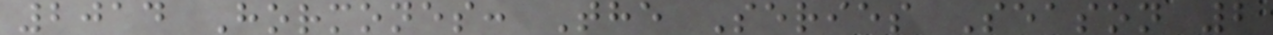2014 Hormones: The Series Season 2
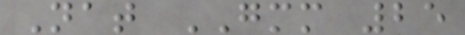Nat GMM 25
